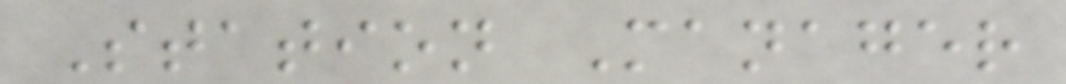Station Manager
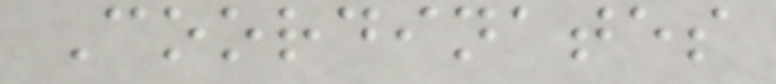Coordinates
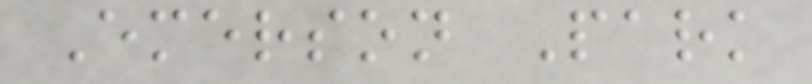Emerson Park
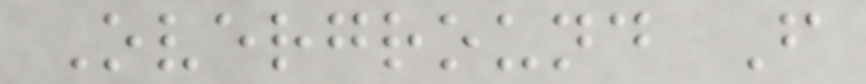Overground F
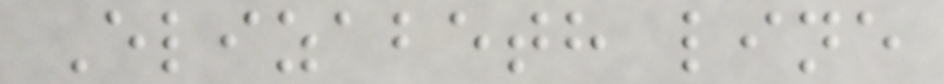Elizabeth line
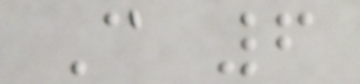C 6
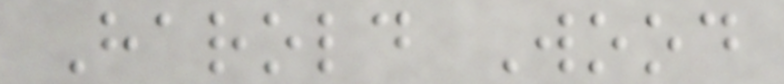Harold Wood
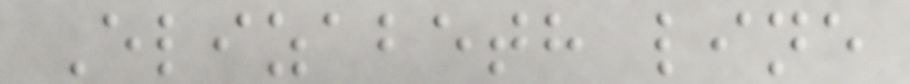Elizabeth line
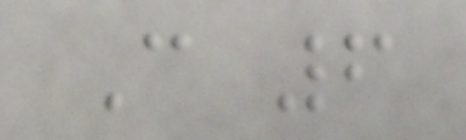C 6
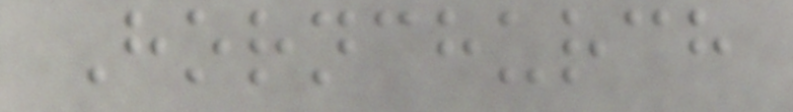Hornchurch
